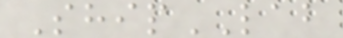ShipLAB
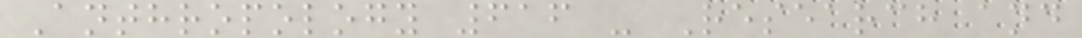Anthropology 616 - Research and
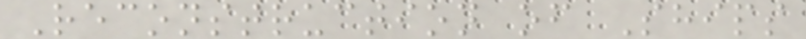Reconstruction of Ships
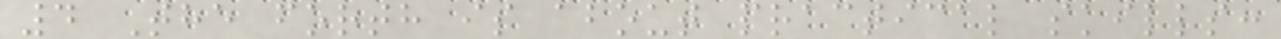4 The forth is about practical skills:
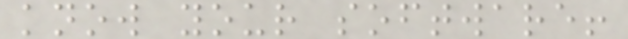know your software!
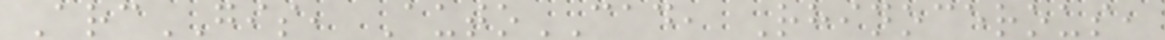ArcGIS, AutoCAD, Rhinocerous,
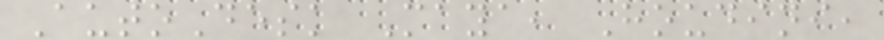AutoDesk Maya, Houdini,
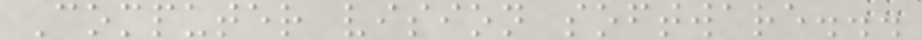Computer vision software...
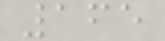165
